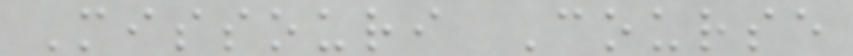Missouri Course
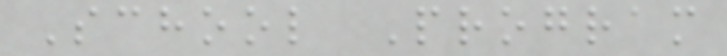School Program
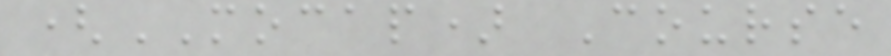(MOCAP) Course
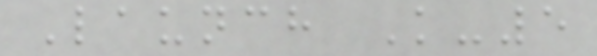Launch K-5
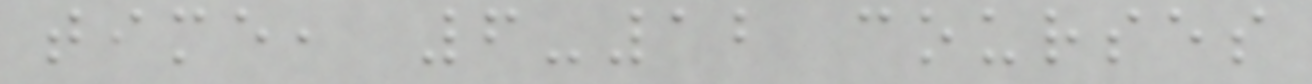time, 6-12 courses
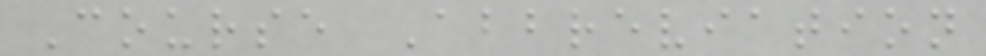Course Abbreviation
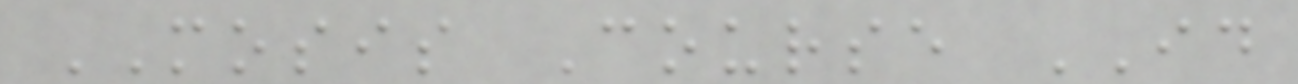MOSIS Course ID
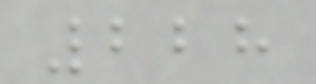228
